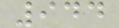944
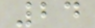24
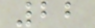22
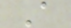A
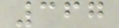367
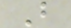B
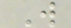W
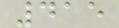415
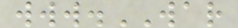www.WAR
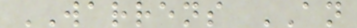WARRENS AN
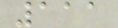111
